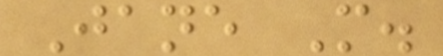Jane M.
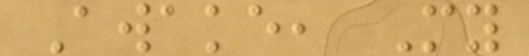Awake, My
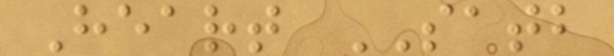Heart SATB
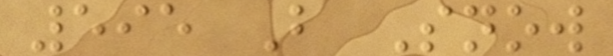595 B Snow
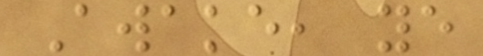Awake, ye
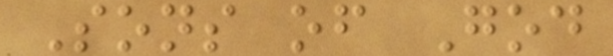Sons of God
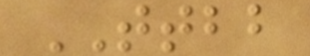TTBB
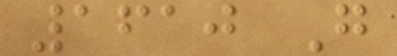1610 G
